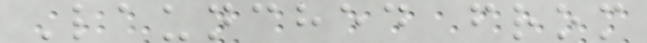Launched from
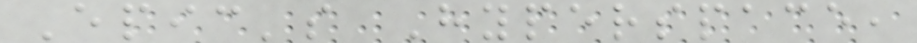Epic's Hyperspace,
